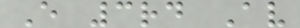E 3rd Av
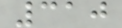310
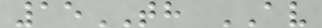15TH AV
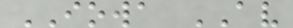IOWA AV
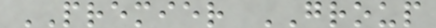PREMIER GROUP
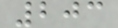203
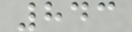843
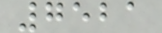7521
